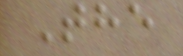The
